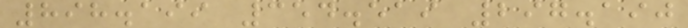898.199 354.519 297.190
